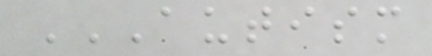AUTISM
